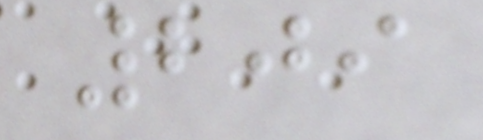209
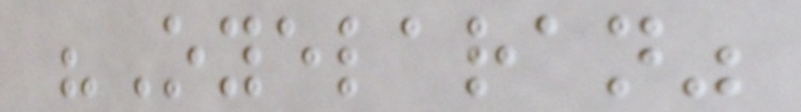"Oyelaran"
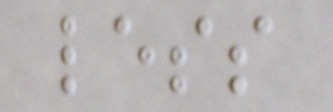less
